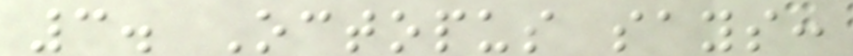3. Octopus says:
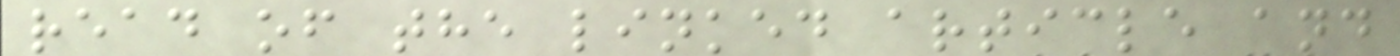read of the linked article and
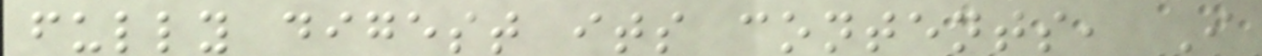fully digest its contents, I
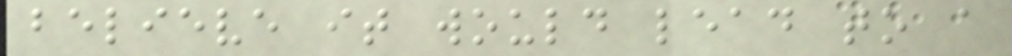believe it would lead to a
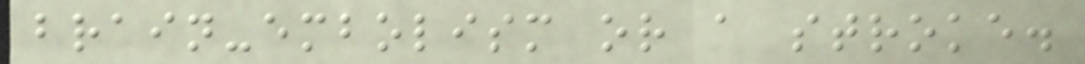brain-embolism or a stroke.
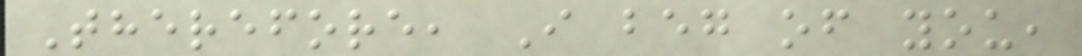Therefore, I beg of you,
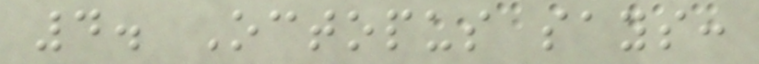4. Octopus says:
